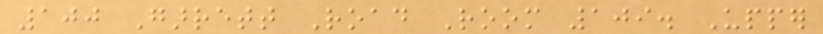100 Garrett Road Room 109. Upper
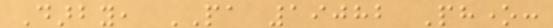Darby, PA 19082 Phone:
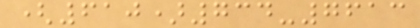(610)734-7613
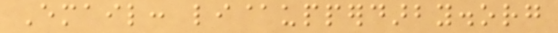Email: li@upperdarby.org
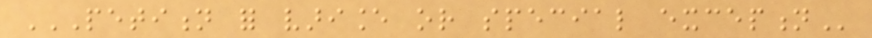PETITION FOR VARIANCE OR SPECIAL EXCEPTION
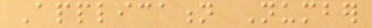Application Number
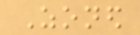Zoned
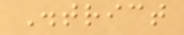District
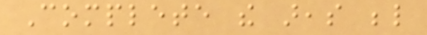Complete the areas below
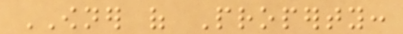OWNER of Property:
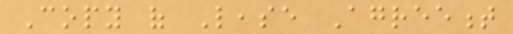Copy of Lease Agreement
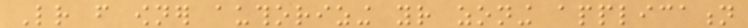Letter from owner authorizing your zoning application
